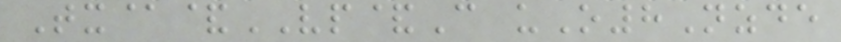Tx@&VP&C uO8Nzde
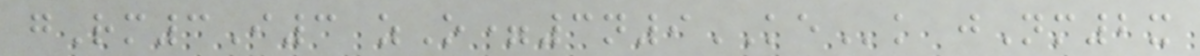gRm3I3 zO=3n9KEk jNm2x
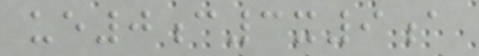ue0c3x9a
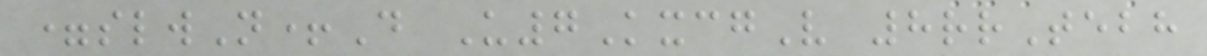=slwN+D U7KxcgV 8rrTebh
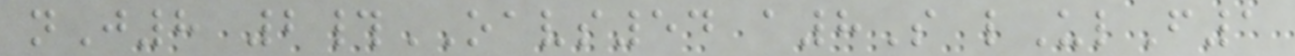nJ8 2#OAVS54 a8S lUlF1
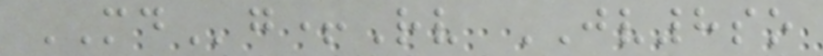MDg+Rv JV8so
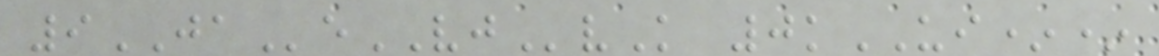9JAeVJvK 0kUI**
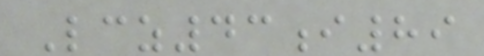Lcz43i89
